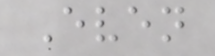Even
